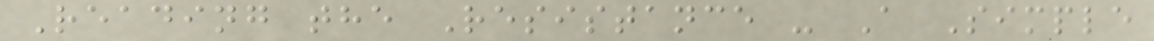Reading the Resistance - A Simple
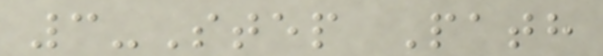3-Step Path
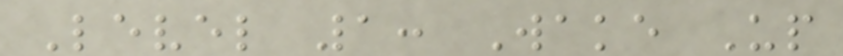Level 1: Wake Up
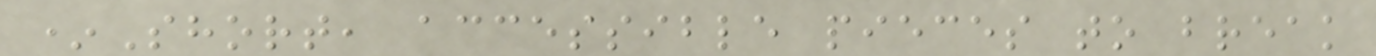*Short, accessible pieces to break
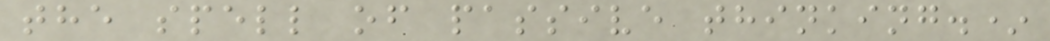the spell of passive thinking.*
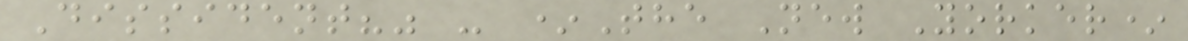Dissident?" - *The New Yorker*
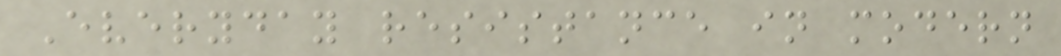Everyday resistance in modern
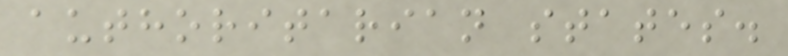authoritarian states.
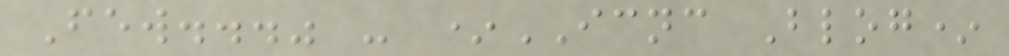Few..." - *ICNC Blog*
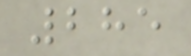285
